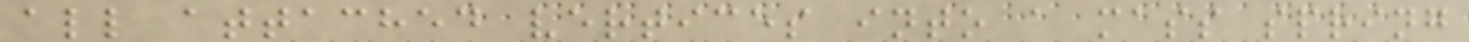all attached vertices into a mass spring
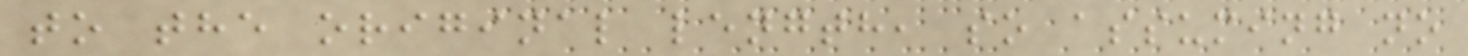to the original length, so assuming no
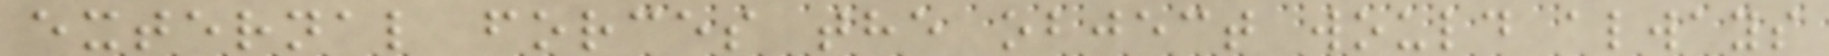external forces the object would always
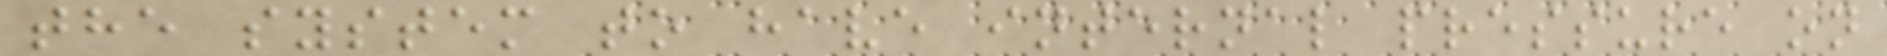the system to have internal pressure on
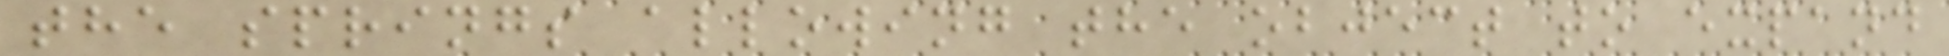the springs allowing the object to expand
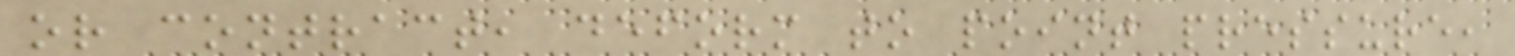or contract, deform to point pressure,
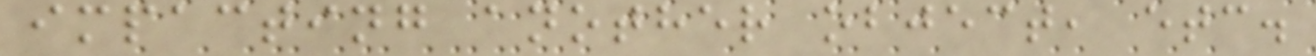impacting another object, etc.
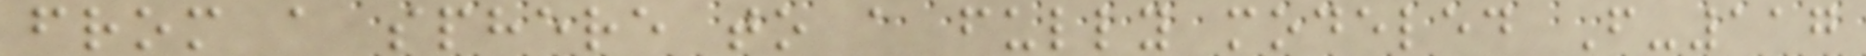from a sphere to a fully modeled F-117
